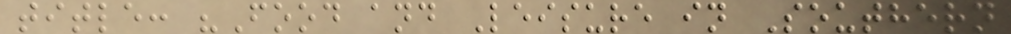title: "Food and Leisure in Southern
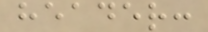header:
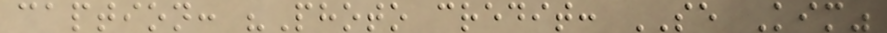caption: "Photo credit: SE Kim"
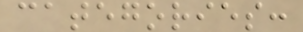categories:
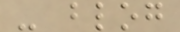- blog
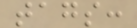tags:
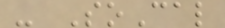- SoCal
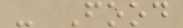- Food
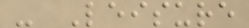- Leisure
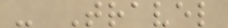- Travel
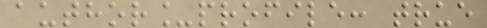author_profile: true
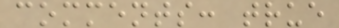comments: true
